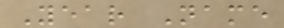Year Name
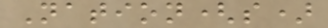Nation(s)
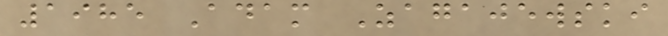1985 Adam Zagajewski
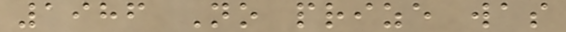1986 No prize was
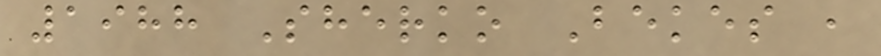1988 Sherko Bekes ,
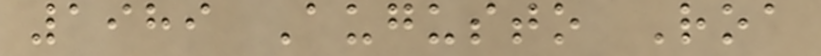1989 Augusto Roa
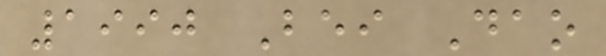1990 Bei Dao
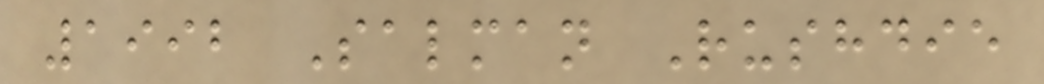1992 Salman Rushdie
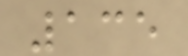135
